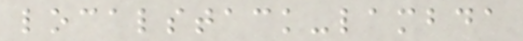localstack-lambda
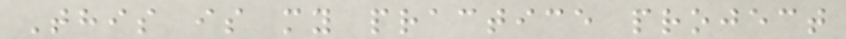This is my practice project
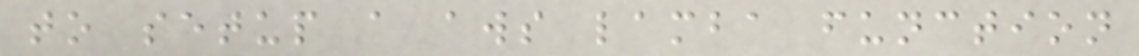to setup a aws lamba function
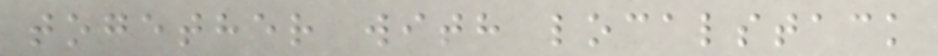together with localstack
